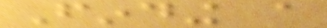Finding a
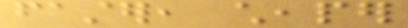faster, cheaper
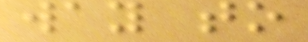way to
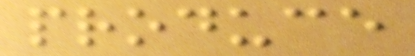produce
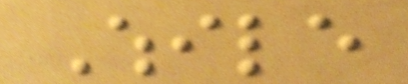While
